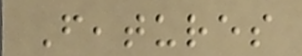Features
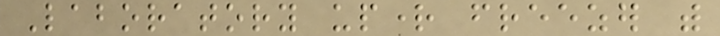Laboratory upright freezer with
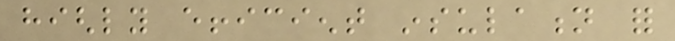highly efficient insulation for
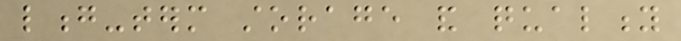long-term storage and quality
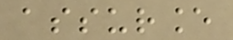assurance
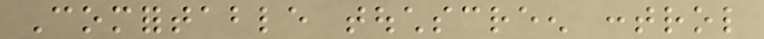Comfortable touchscreen control
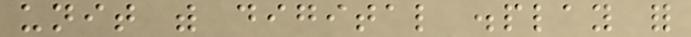unit with digital display for
